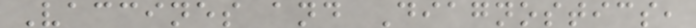Vaccines and Diagnostics,
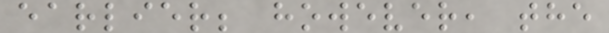earlier; however, the
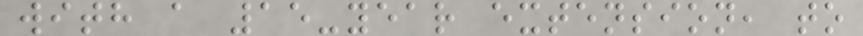with a 15-year extension, to
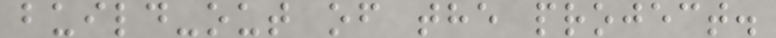build-out of the project.
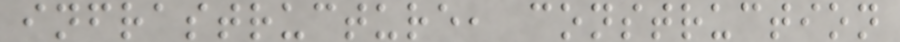infrastructure, construction
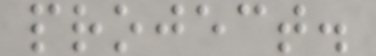project.
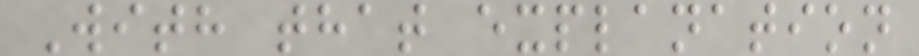With that explanation
